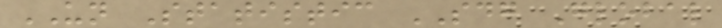UN Statistic SDG Global
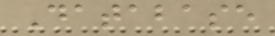Database
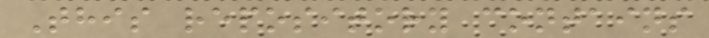This repository contains
